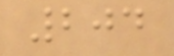204
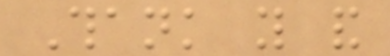Thank you and
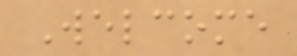Welcome
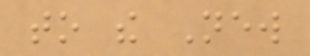to the New
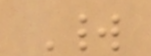World
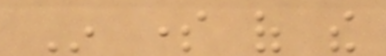In some of the
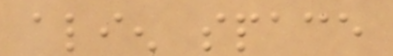alien space
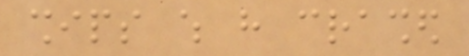ships which have crashed
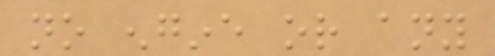no engine or any
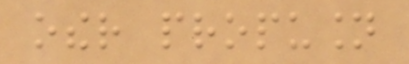other propusion
